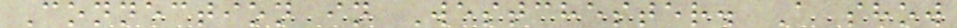Connection in Westchester. A show
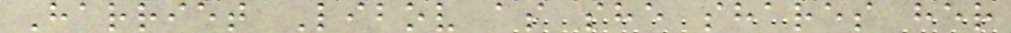Harriet Libov as she shares her
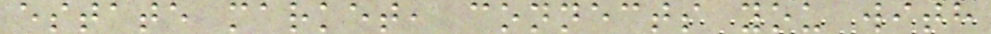estate market, connects you with
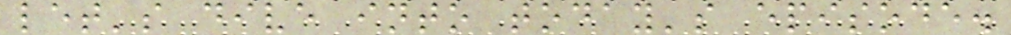let's dive into today's episode.
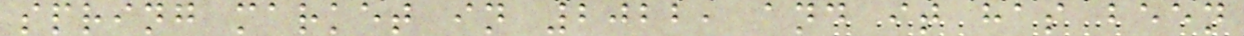spring market in 2022, and it has been
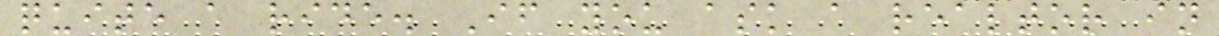quite a ride. If you ask a realtor in
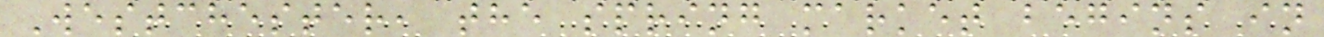Westchester, the spring market begins in
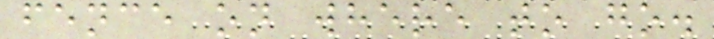fence on where to go.
